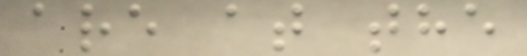are at the
